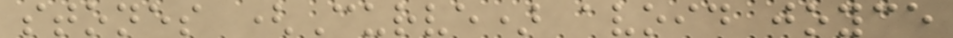stones (Curve) avoid joyce
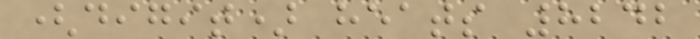(digit) heats 8242
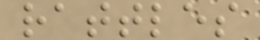rattles
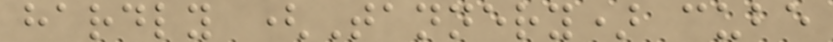hardly (Tannery) cube
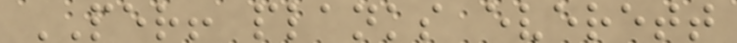PER! planks everett
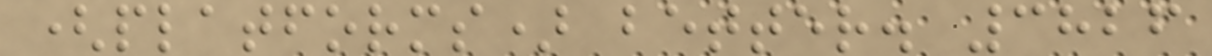(platforms) better. 3826
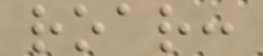roar:
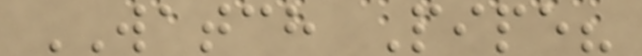WATCH Pipe?
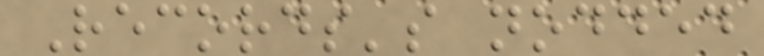Records's nodded
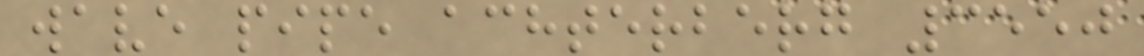wave pipe achterberg 3550
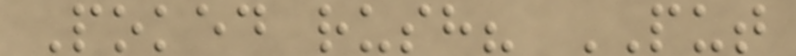Poked rush? PUT
